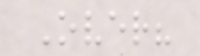Over?
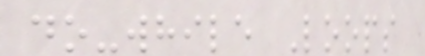do-while Loops
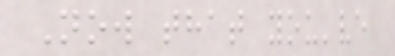Now that you've
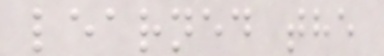learned the
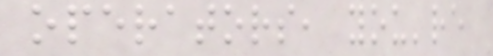operators, you're
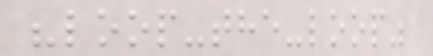"loop-the-loop"
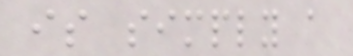is simply a
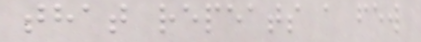that repeats a few
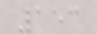153
